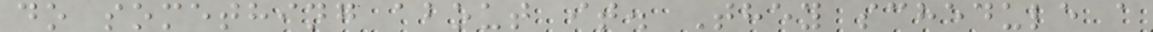do something about it. They schedule a
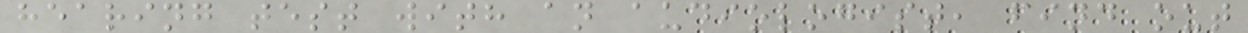hearing test with an audiologist, find out
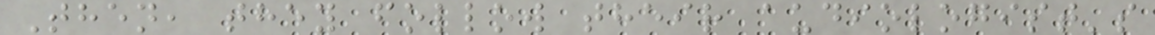Then, they follow their audiologist's
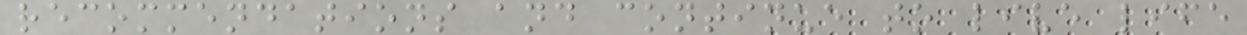recommendations and continue to live life
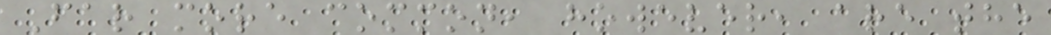Far more common, however, are the
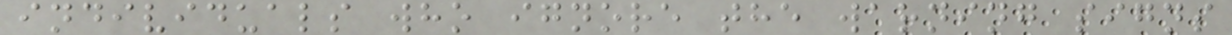individuals who ignore the warning signs
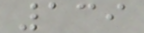139
